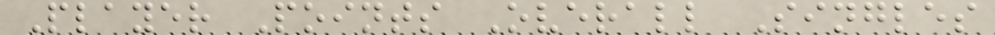Player Points Overall Singles
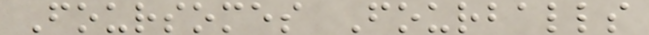Foursomes Fourballs
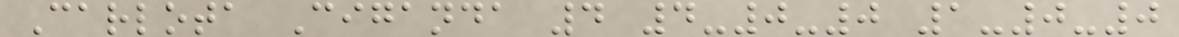Carlota Ciganda 4 4-0-0 1-0-0
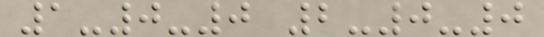1-0-0 2-0-0
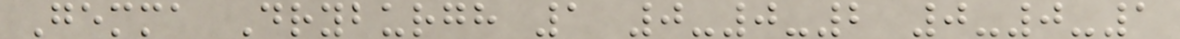Gemma Dryburgh 1 0-0-2 0-0-1
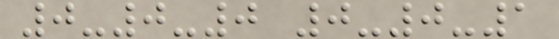0-0-0 0-0-1
